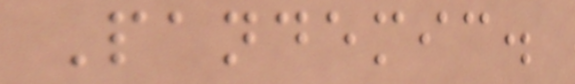Pandemic.
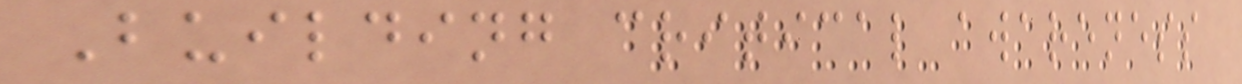Building critical awareness
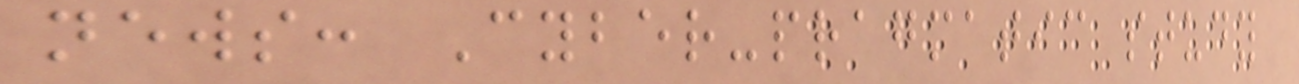news: Cyber-pragmatic study
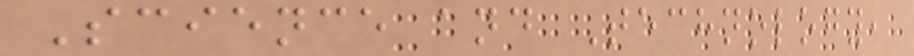Science and Technology,
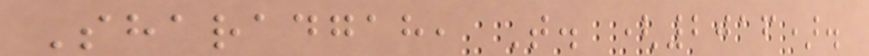Sharadgah, T. (2016).
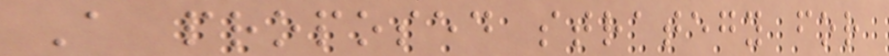A proposed strategy for
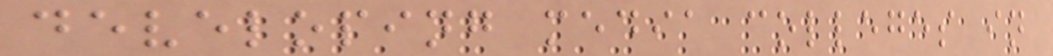developing media colleges in
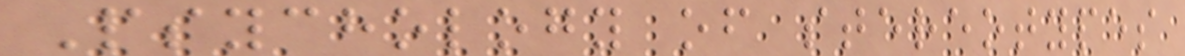Psychology of stereotypes
